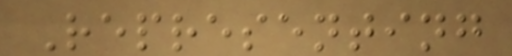Representing
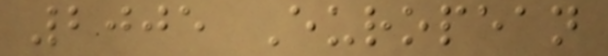2005 European
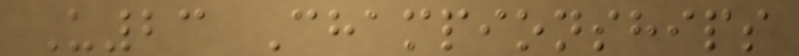U23 Championships
